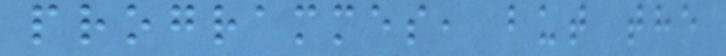programmes, but the
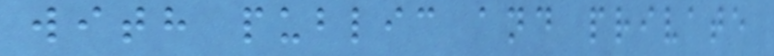with public and private
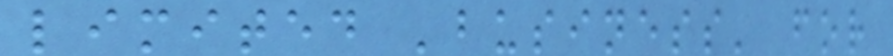limited 'business' for
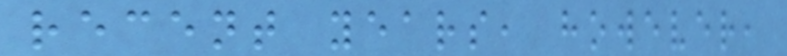recent years, however,
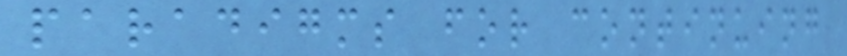paradigms for continuing
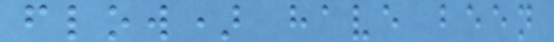flow) have been
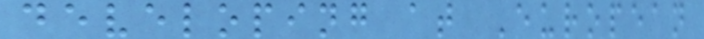developing at European
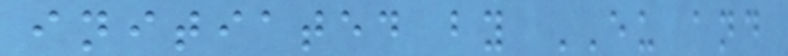initiated by EU and
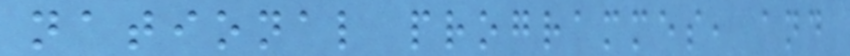national programmes, and
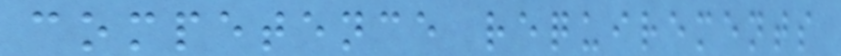competence requirements
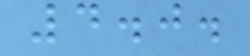4.0.
